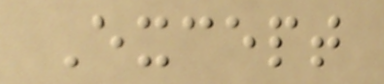Except
